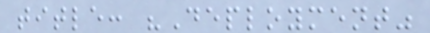title: "Deployment"
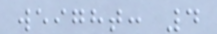weight: 4
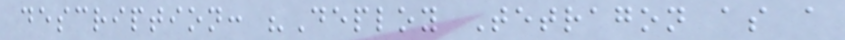description: "Deploy Tetragon as a
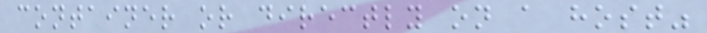container or directly on a host"
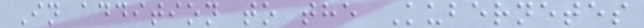In addition to the Kubernetes
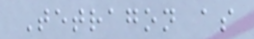Tetragon as
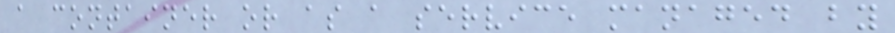a container or as a service managed by
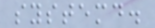systemd.
